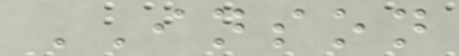INSON
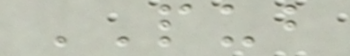PUB
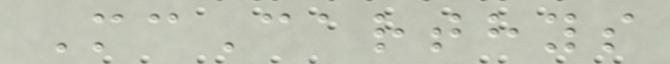McCarthys
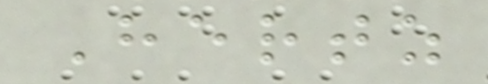Hertz
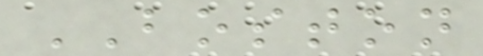BOSTON
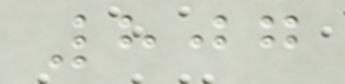807
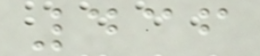436
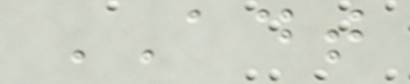ADT
